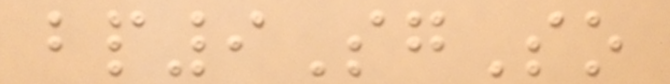bp9SgSo
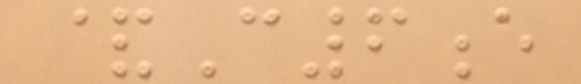&C6e
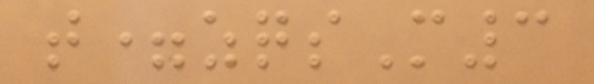t=zqsM3
